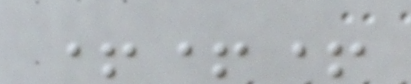+++
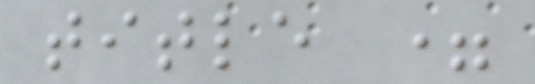title =
